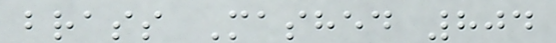brass Mashed 804
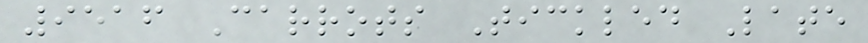9516 Carrots Tickled Late
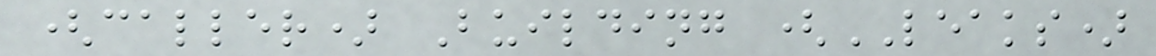(caller) Building (LEAKS)
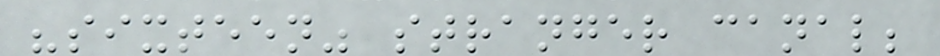"sixteen" stranger canal;
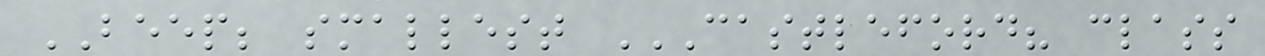BEEP; smallest CASTLEFORD? CLASS
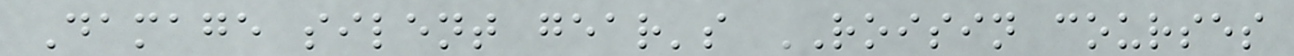Damage silent gear's ROISIN courses
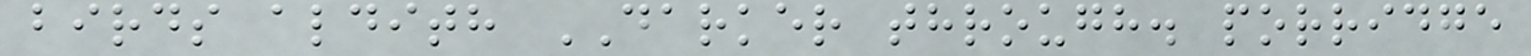birds aldith DARKER through. porridge
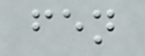fen
